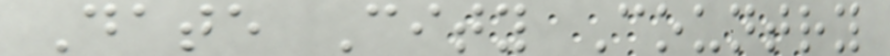Date City Country
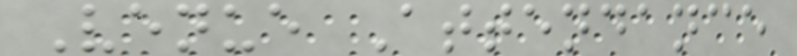Venue Attendance
